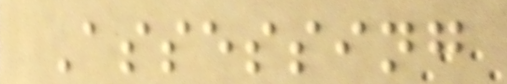Assessing
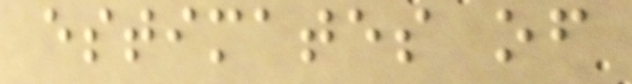estimates of
